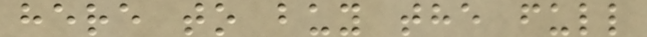here to buy the full
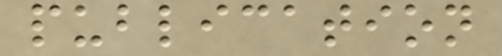publication
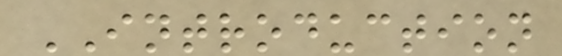INTRODUCTION
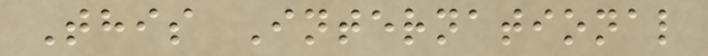This International
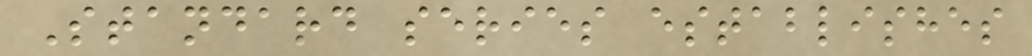Standard series establishes
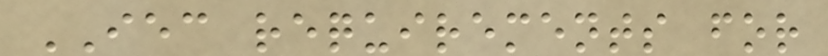IEC requirements for
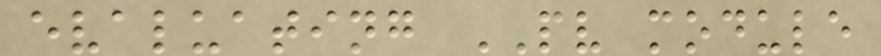evaluating PV module
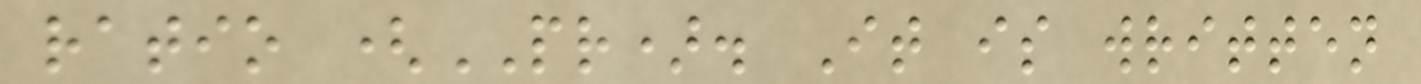ratio (PR). It is written
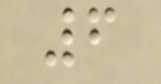6
